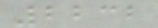2232
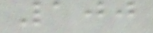100
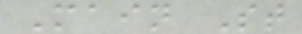Main St
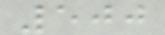500
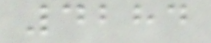4284
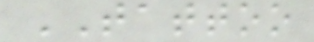TATTOO
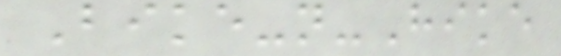Bike-n-Hike
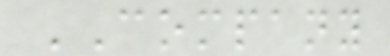COMPANY
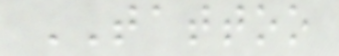TATTOO
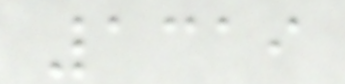1319
